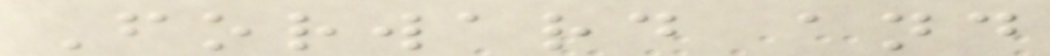Forward and
